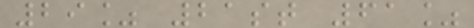29% 21st 61%
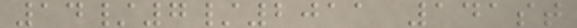14/7/2011 141st
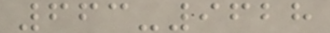663-9628
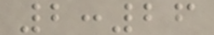2:26
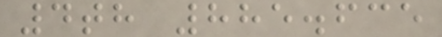4th 885.635
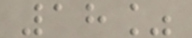18%
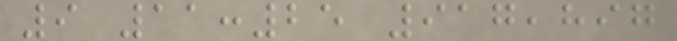9 11:25 917,897
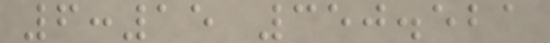6:15 350.521
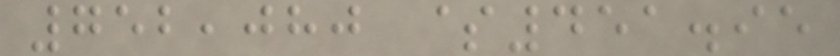752,080 $451.95
